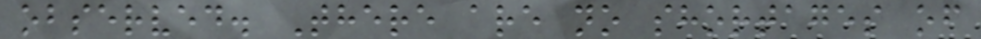observed. There are no shortages of
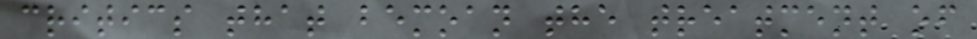critics that bemoan the treatment of
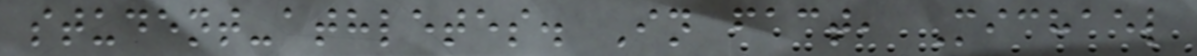student-athletes. In fact, Michael
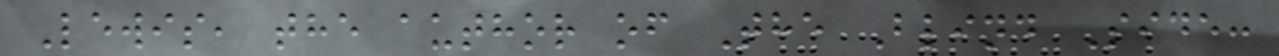Lewis, the author of The Blind Side:
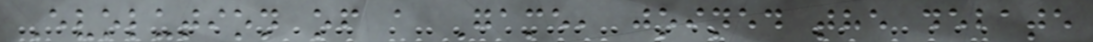Evolution of a Game, joined the debate
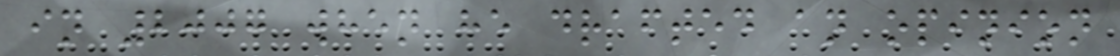in 2007 when he drafted an opinion
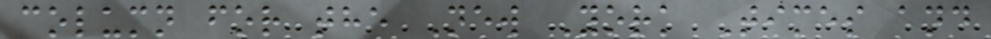column for the New York Times and
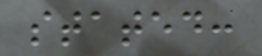stated:
